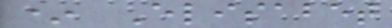* Elisabet
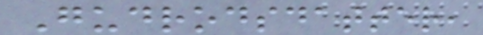Gudrodsdatter,
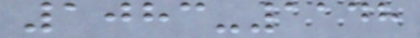1083-1148
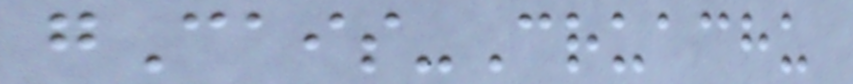gCais-Cruachu
